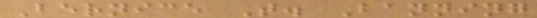Bernice T. Banning
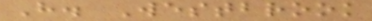H. Westbrook
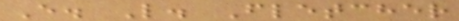E. L. Fletcher
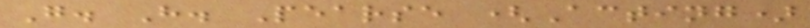G. H. Pearse (Acting)
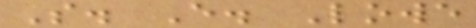S. E. Lowe
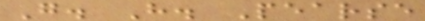G. H. Pearse
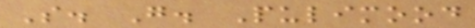S. G. Pulimood
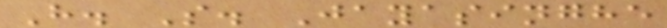H. S. Jayasinghe
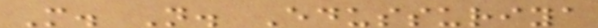M. N. Edussuriya
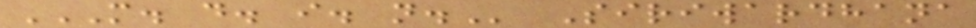M. D. I. N. Siriwardhana
